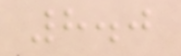8.0
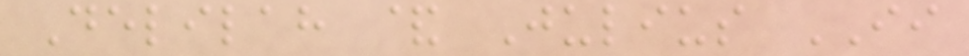Delilah & Julius II
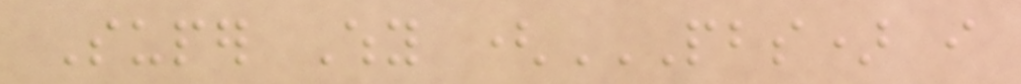Super Why (PBS) I
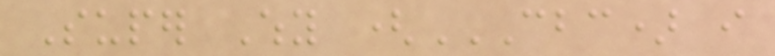Super Why (CBC) I
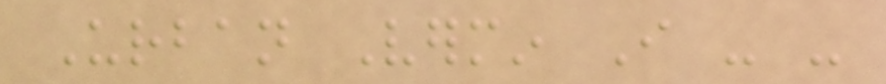Urban Vermin I - -
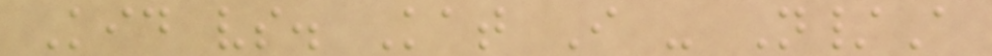Kid vs. Kat I - N/A
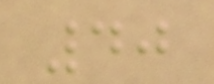40
